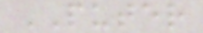PUTER
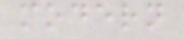modern
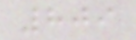809
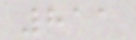811
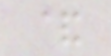&
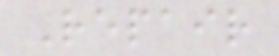Repair
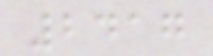2417
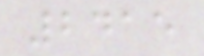2415
